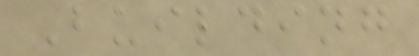Building
